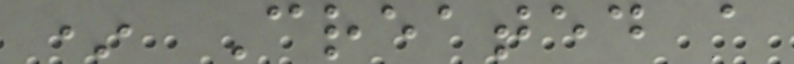* Created a
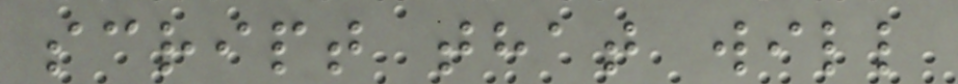script that will
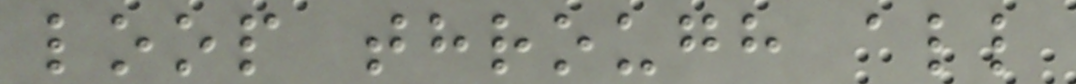loop through all
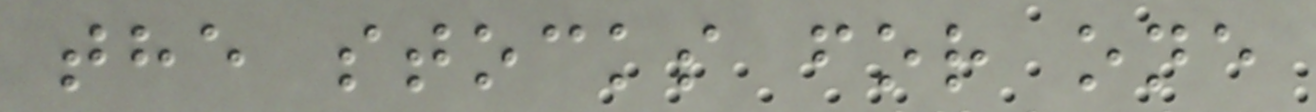the stocks for one
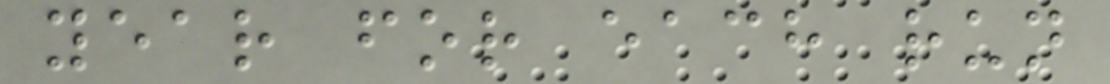year for each run
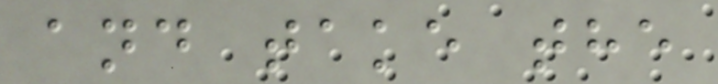and take the
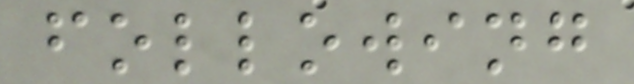following
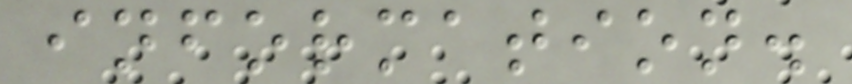information.
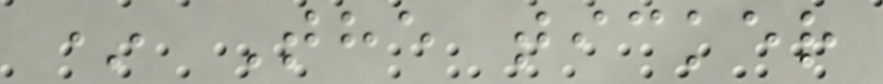* The ticker
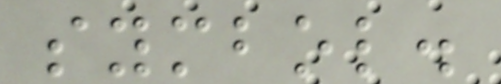symbol.
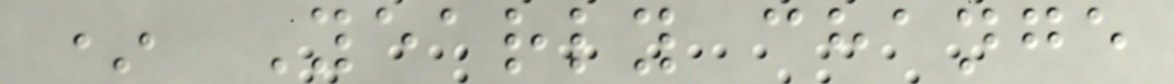* Yearly change
